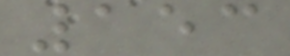153
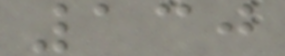130
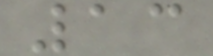13
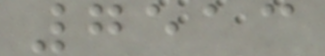7513
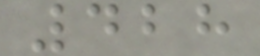428
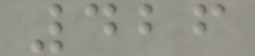426
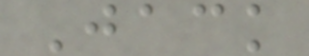Jack
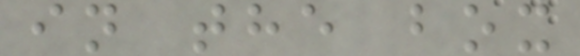in the box
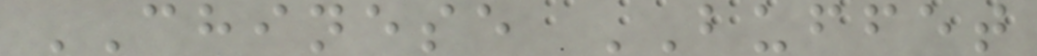CHINESE BUFFET
